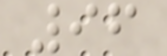96
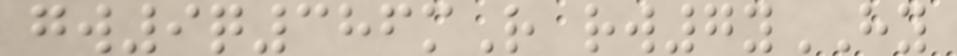gw9q386mR rw7yHY
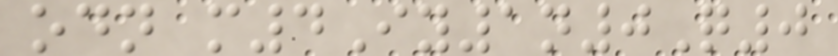odn m4Iy1n0Q0
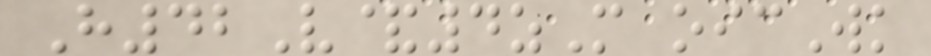H42V&4zM oicWk
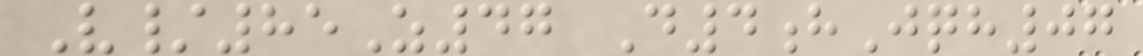V/85Z47 D4hJqh07
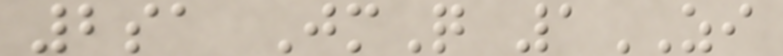2sa JmQ 1ZI
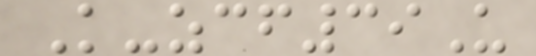K-zcf39U
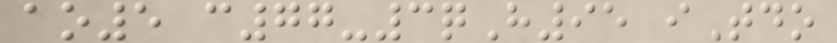ao5 c77-3qH95 iTdo
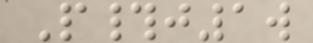P#j1w
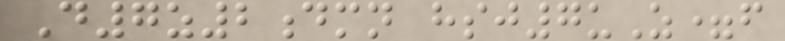D7z2dmn hsj7uZ=f
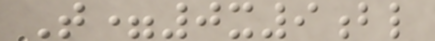T=0x9bl
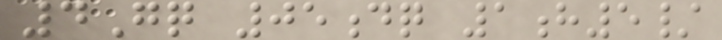4Gq 05dq 1h5/
